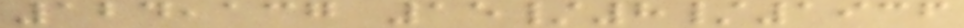124,137 15/8/1936
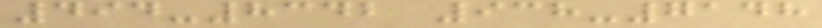494-8342 938-7148
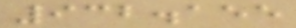932.155
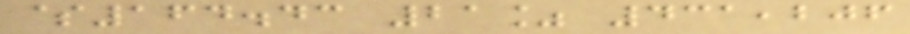$164.43 21% 431,206
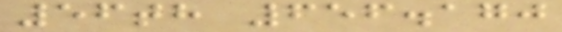56th 656.170
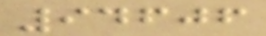94606
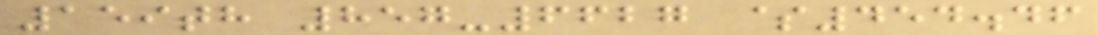159th 857-6627 $454.46
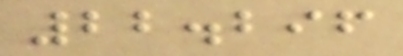22.296
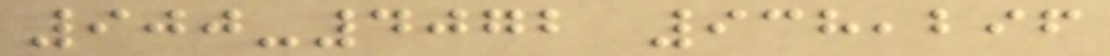900-4072 938,296
